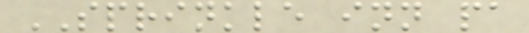SPRINKLE inn pa
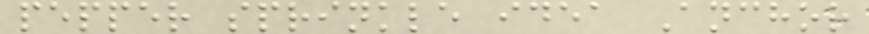pepper sprinkle idea Anchor
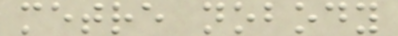metre nobody
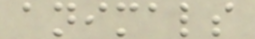animals
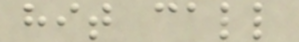hit call
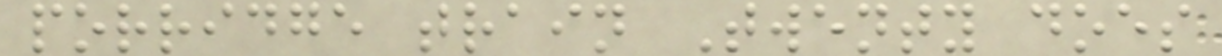porridge train Twenty does
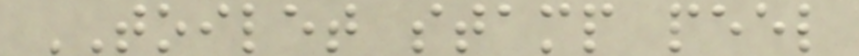TOILET stamp peel
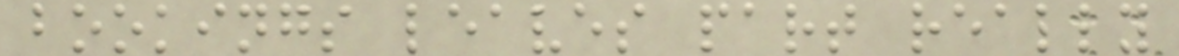bookings leaves part really
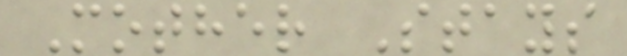Mother Stays
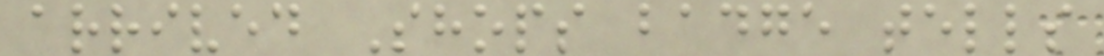arrived Shops badge tells
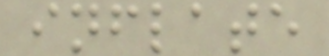inflate
